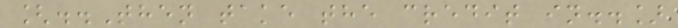[..Then take the credit in..]
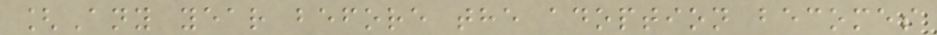[Any year before the adoption becomes
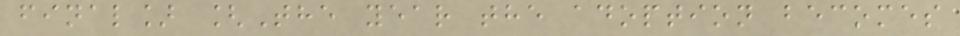final] [The year the adoption becomes
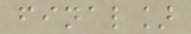final]
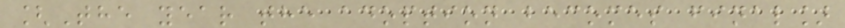[The year the adoption becomes final]
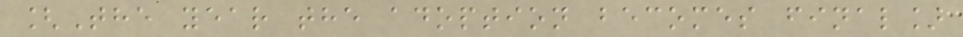[The year the adoption becomes final]
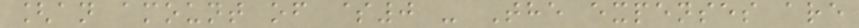[an amount of $0 - The expenses are
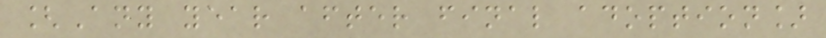[Any year after final adoption]
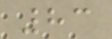83
